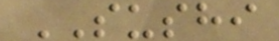SUSHI
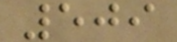509
